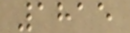1815
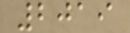2019
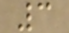3
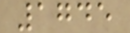1745
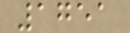1751
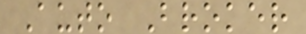Auto Broker
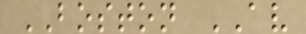BOSTON AV
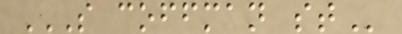S COFFMAN ST
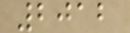2012
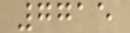7715
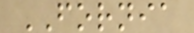FORNIA
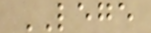LEGE
